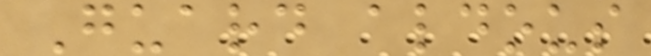Guard aldous
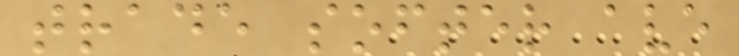trade softer ave
